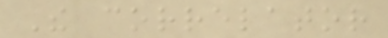The correlator
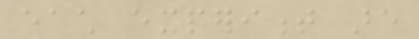each experiment are
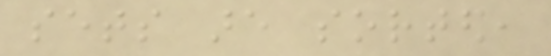sets are sorted,
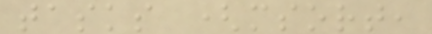tasks (msort,
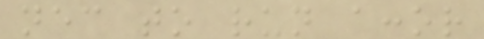necessary to run accor
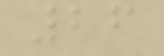26
